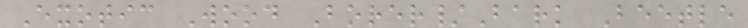Exotic Wood Borer/Bark Beetle
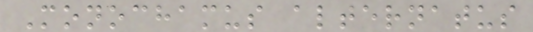Monochamus alternatus
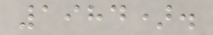1984).
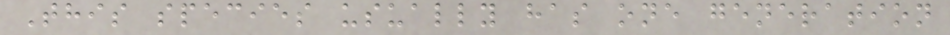This species usually has one generation
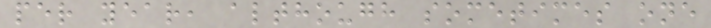per year, although sometimes one
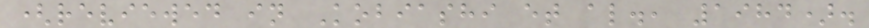(reviewed in Kobiashi et al., 1984).
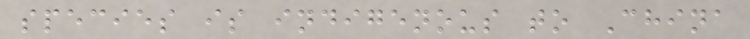species is indigenous to China
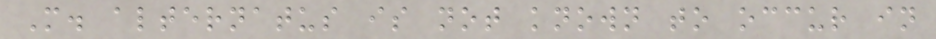M. alternatus is not known to occur in
